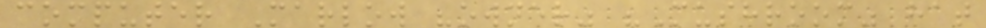computer Marlow "owner" "Mushroom" hat
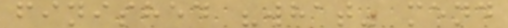finished "what" mend
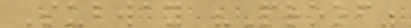Subway "Proof"
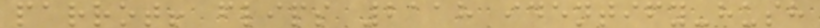parrot! flips 2118 identify-hush
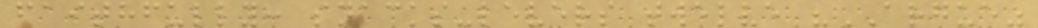faithfully: snacks-levers twelve "ARGUE"
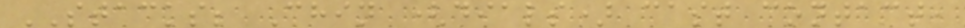STACKS; Chin (dials) cast contact,
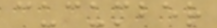cucumber
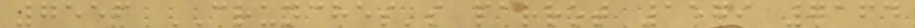7556 CRUNCHES's parrot 1579 7164
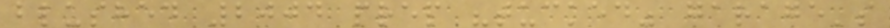blushed 2004 prep "tucked" garage's
